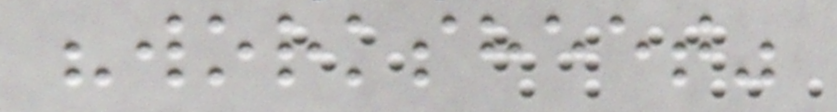"worksheet"
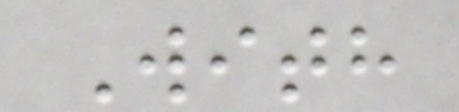With
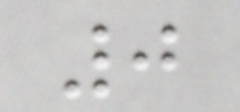0
